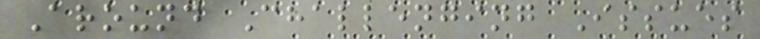Around Challenging Issues
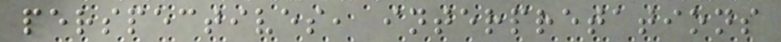perspectives, interpretations
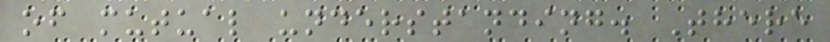of mutual understanding. There
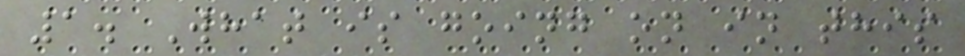1. What is going on in this
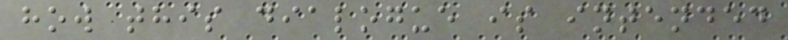how this dialogue is intended
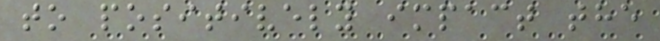to positively impact the
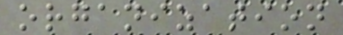organization
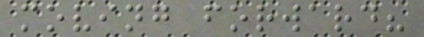moving forward?
